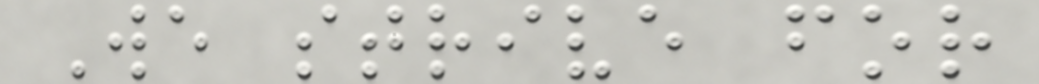We strive for
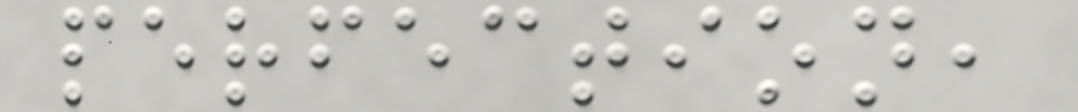perfection,
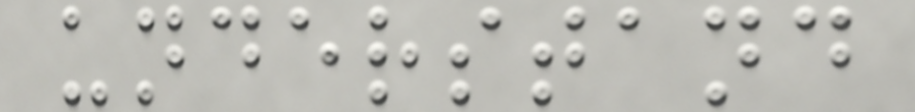understand
